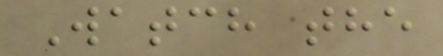Watch the
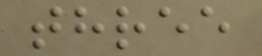three
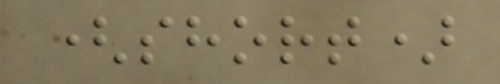(short)
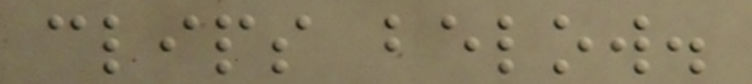clips below.
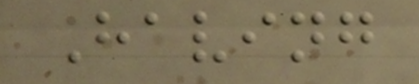Having
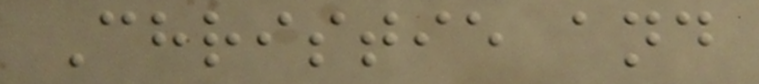Christie and
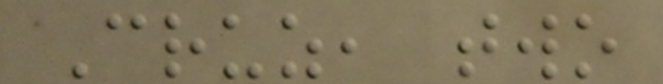Cruz, two
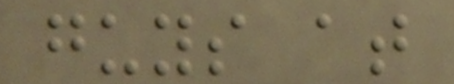guys at
